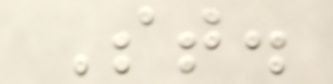St.
